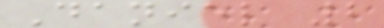Daniel 2
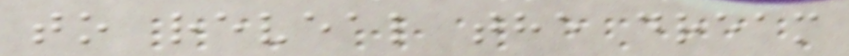to reveal the dream
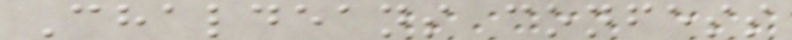Chaldeans confess
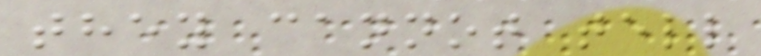they cannot tell
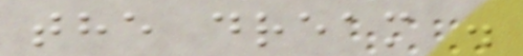the dream .
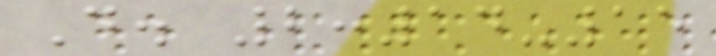D. 2:14-15
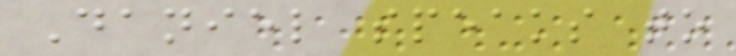Daniel speaks to
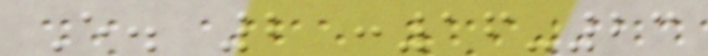E. 2 :16-23
